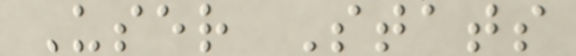User Stats
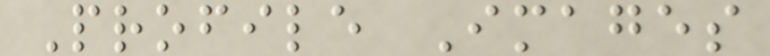Profile Images
